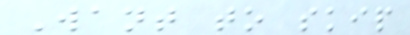Want to skip
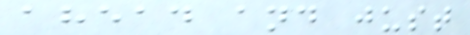ahead and just
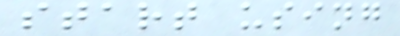start using
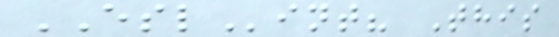ESLint? This
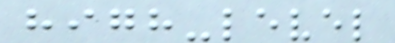high-level
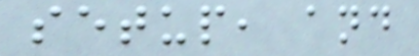setup, and
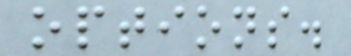options.
